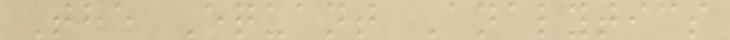The Equant Analytics
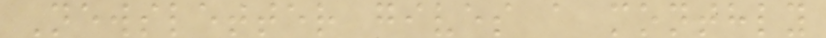Newsletter gives a monthly
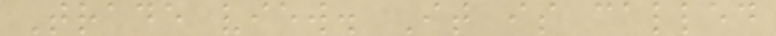Trade view. It is called
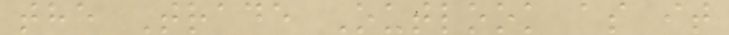the Trade Outlook as it
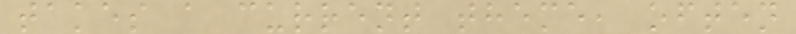takes a current theme, often
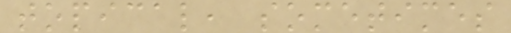topical, sometimes
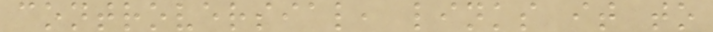controversial, links it to
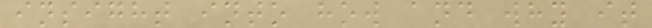insight into how and why it
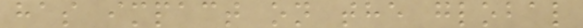has impact on the global
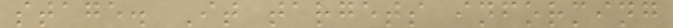stage. It targets informing
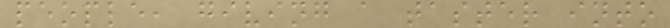people, giving a taster into
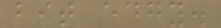bit edgy.
